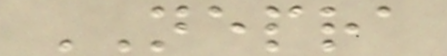NEPRA
